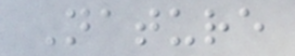Nature
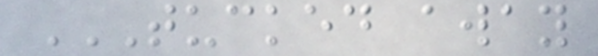TUCKED AWAY
